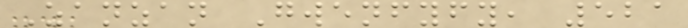Zanzan Gwenfyfy, 521
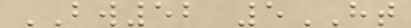BW52 5HT
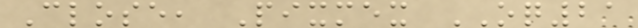Close, Pixmex OQ21
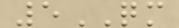5QM
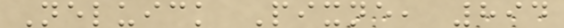Neluick Pixne, 894
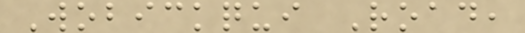Wobickqui Road,
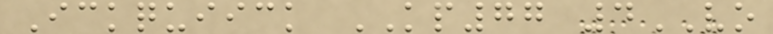Ickquiick KP77 4VO
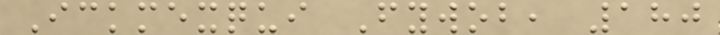Ickmexqui Fywob, 180
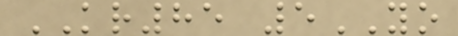KR85 5YO
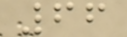66
